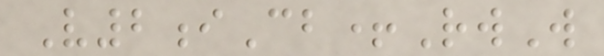V2iCb+RwW
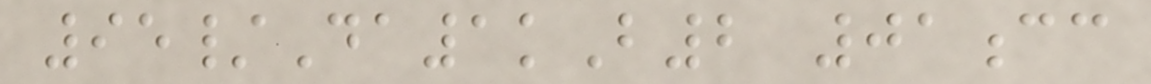95/Da1kB2 01cc
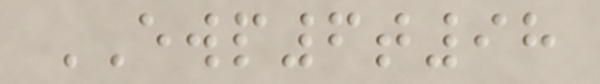EWP6t98
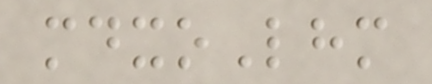mdxoLhm
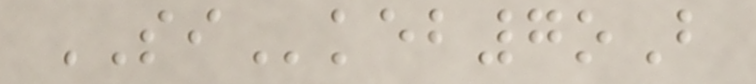SIkeb7oB
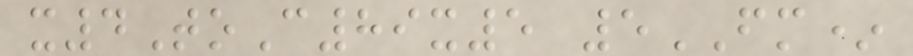x4ToC89x5 5FM*
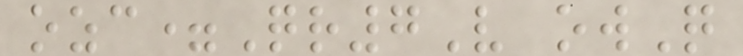ozc=Qr7V owQ
